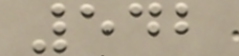542
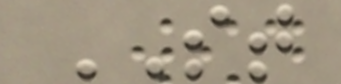ST
